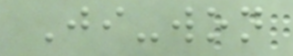Ji-won
